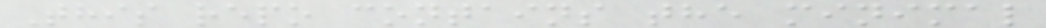This repo contains the minimal
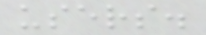users.
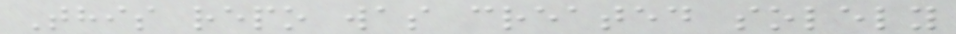This repo was created solely
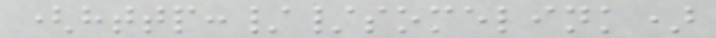(http://somelink)
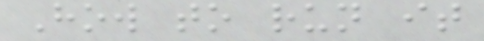How to run it
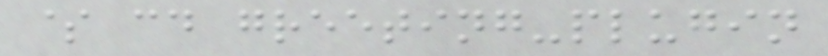$ cd greeting-plugin
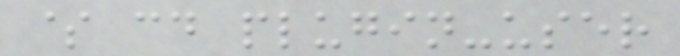$ cd plugin-user
